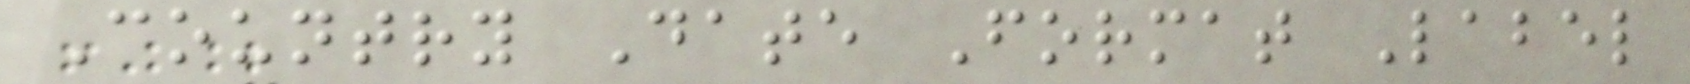Country Date Format Label
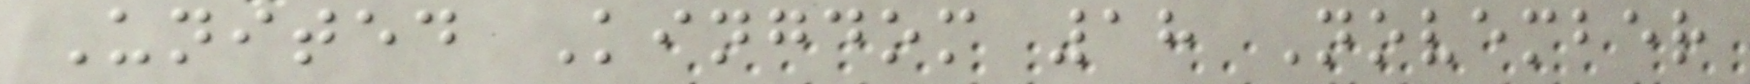United Kingdom 18 November
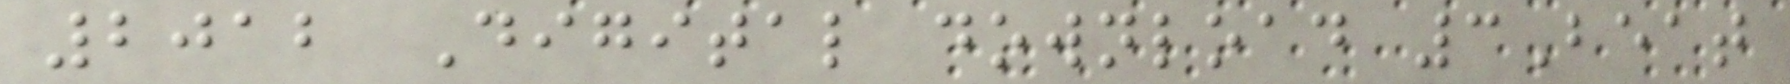2012 Digital download 3Beat
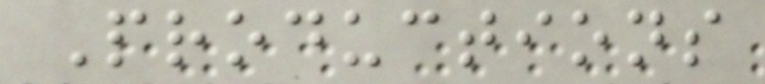Productions
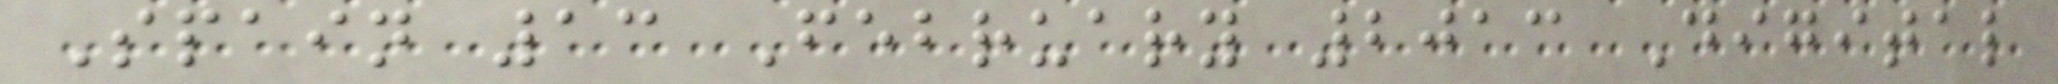Spain 13 February 2013 Digital
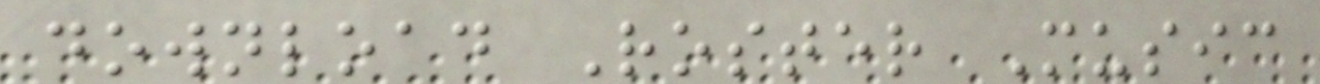download Roster Music
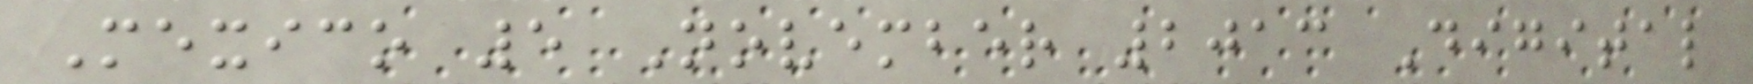Mexico 5 November 2013 Digital
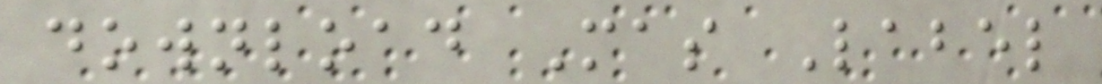download Mas Label
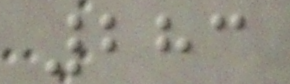283
